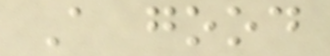A good
